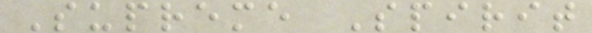Supreme Spirit
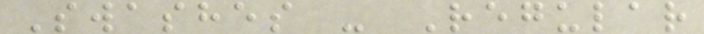Swashes - Regular
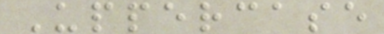Uppercase
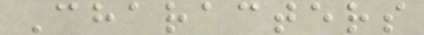Characters
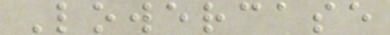Lowercase
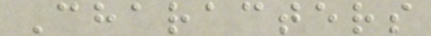Characters
